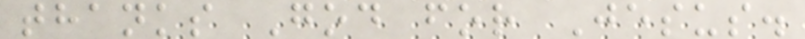thanks God for Jesus.
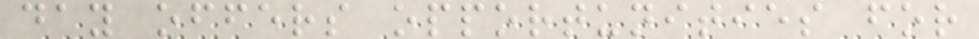day offers opportunities for
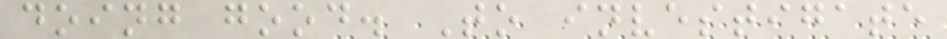doing good. To investigate
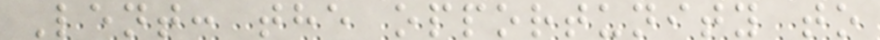Lent: the opportunity to
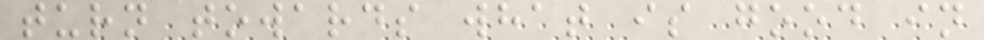turn towards what is good in
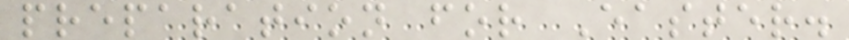preparation for Easter.
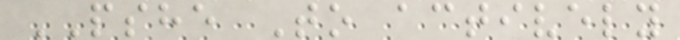PSHE To actively
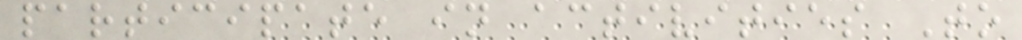participate in activities To
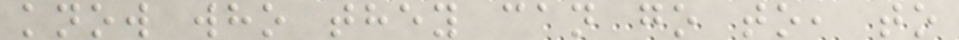know who they can go to, to
